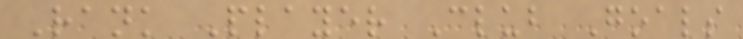Rank Player Club Goals
